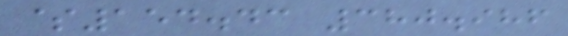$154.43 380.986
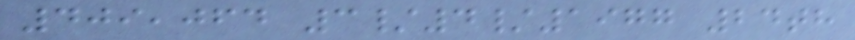409,064 3/4/1977 24th
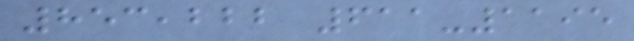853,222 611-1195
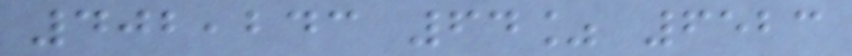402,243 64% 6523
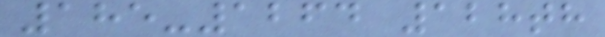185-1264 128th
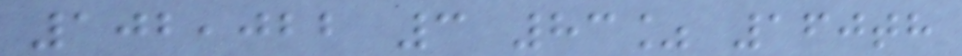102,022 3 83% 160th
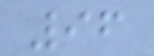96
